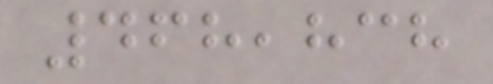468,838
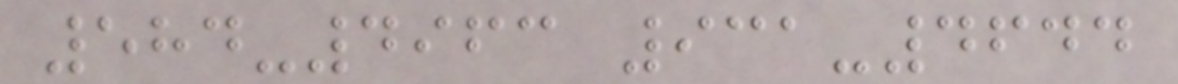584-4963 931-4644
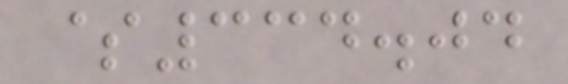$334.04
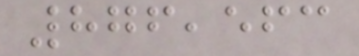876,563
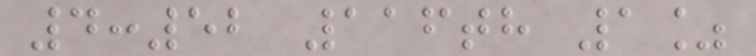4:52 116th 1%
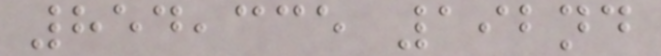854,335 192nd
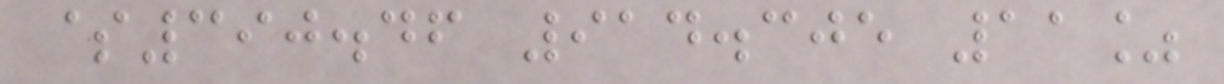$390.46 914.305 11%
